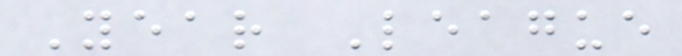Year League
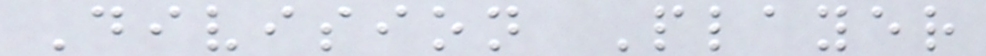Division Player
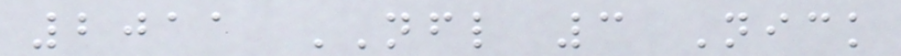2011 NFL 3 Nick
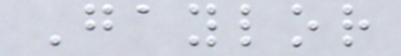Gaylor
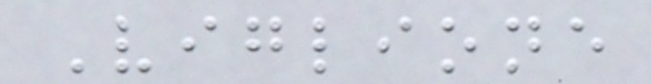Viglione
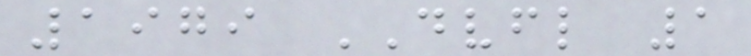1979 DVFL 1
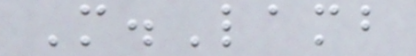M.Lamb
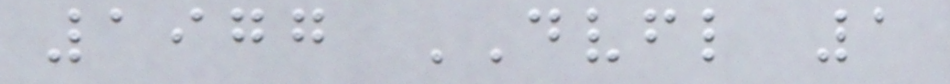1977 DVFL 1
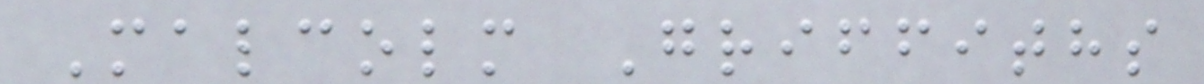Malcolm Griffiths
